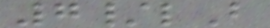7/lB
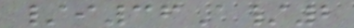/i36A/2
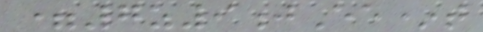=7z9jEe*t
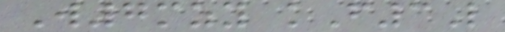W7mzy kF3L
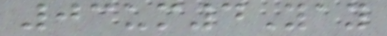03um4Yay
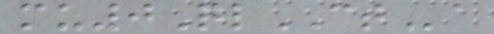mu0QlCTa
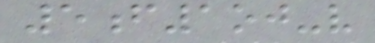5f1oj-v
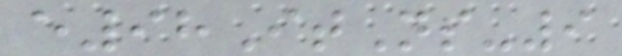e98ItNs-9
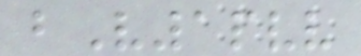bV1pvv
